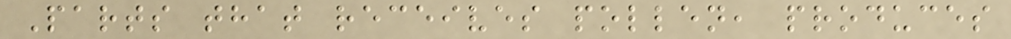Parts that receives pollen, produces
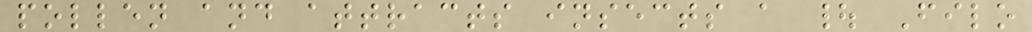pollen and attracts insects a | Filo
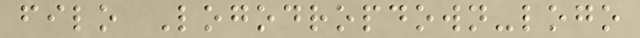filo Logodropdown-logo
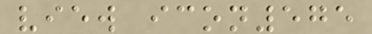view icon575
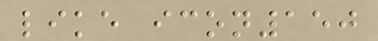like icon150
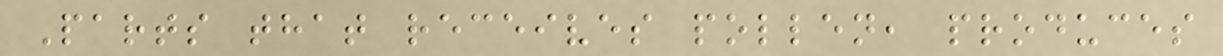Parts that receives pollen, produces
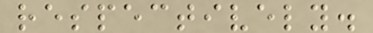respectively.
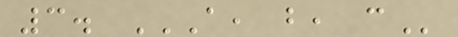3. A, B, C
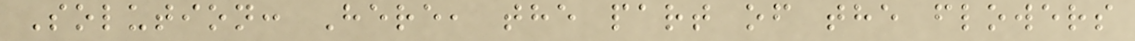Solution: Here, the part of the flowers
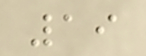19
